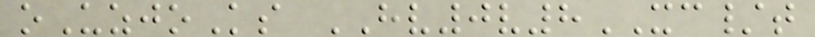oUzjoKs HV0v8XC/t
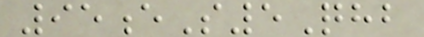95eS5Qhb
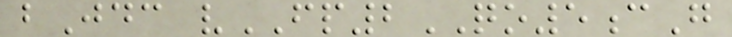bJdc vFP2QO5cG
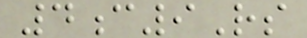4c9Rs
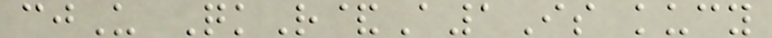cjU QkR&A1Is kucy
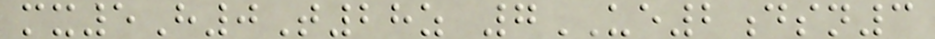mx5H0T28z 7UE2dsn3
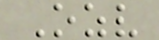Ozv
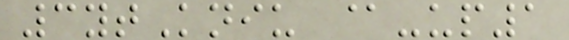3ytKniu @-up1
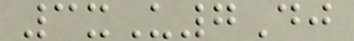3xU7Dj
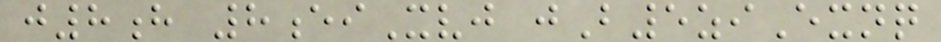j8h 8eiXvj jB5ziExnq
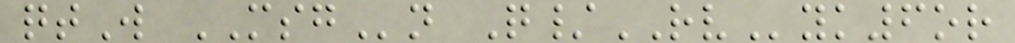qtW MSGn Q/RVyk6or
